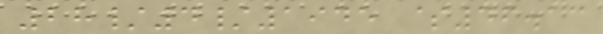28/4/1945 $46.13
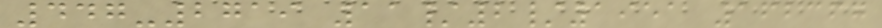447-2719 11/2/1951 162367
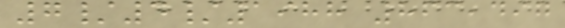7/4/1988 863,497
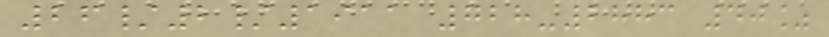26/2/1911 728-2883 40%
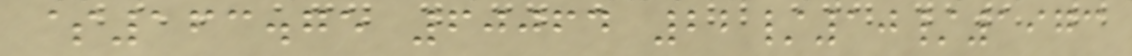$163.75 60064 22/10/1973
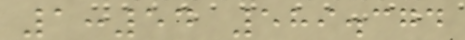1:54 589.374
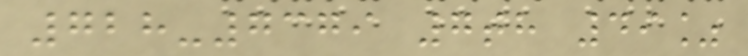728-7379 7th 49%
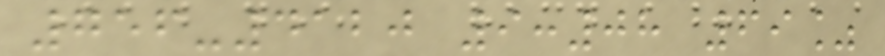756-4120 9:08 69%
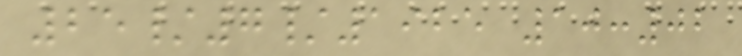25/7/1925 10:02
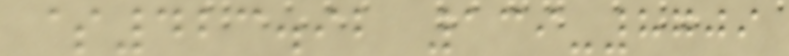$423.92 139-8709
